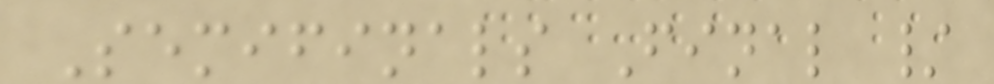Semifinals Final /
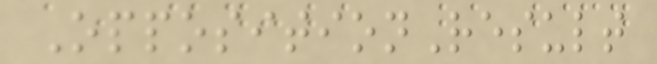OppositionResult
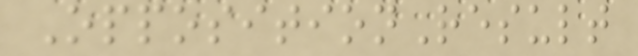OppositionResult
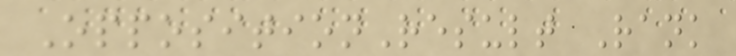OppositionResult Rank
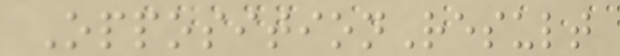OppositionResult
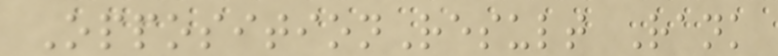OppositionResult Rank
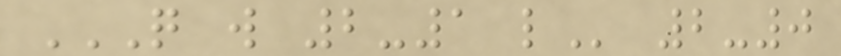Q W 2-1 L 2-0
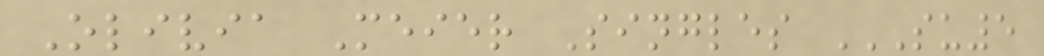Olivia Meier Singles SU5
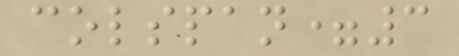colspan=3
